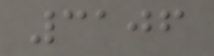3106
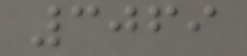3069
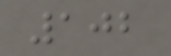102
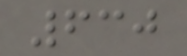630
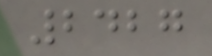2427
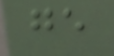ge
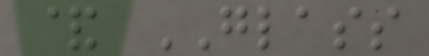& GLASS
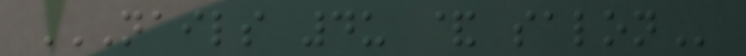NAILS 4U & SALON
